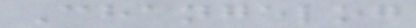Changelog
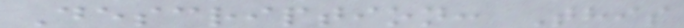Description: This
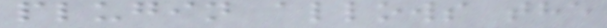plugin allows the
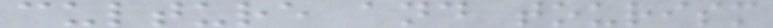culture and tourism
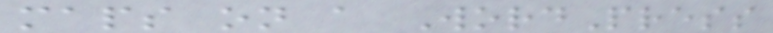maps on a WordPress
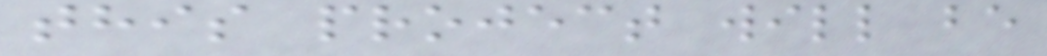this project will be
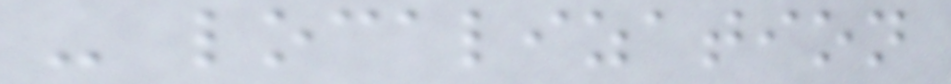- localization
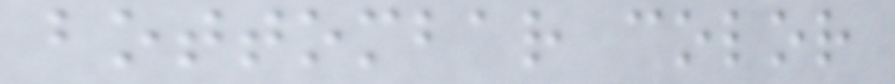bottombar color
